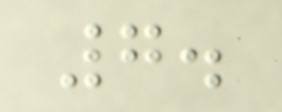7.
